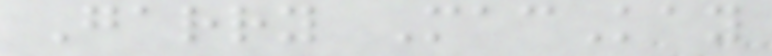Garry MacKay
